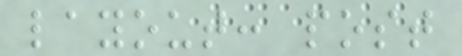layout: post
